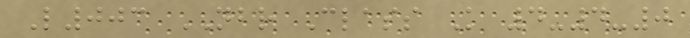L003 NBR Class K 4-4-0
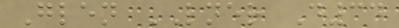Glen LNER D34
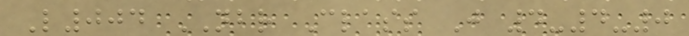L004 NBR Class J 4-4-0
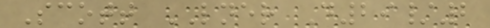Scott LNER D29/2
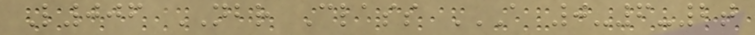L006 NBR Class A 0-6-2T
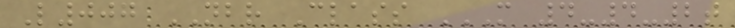L007 NBR Class M 4-4-2T
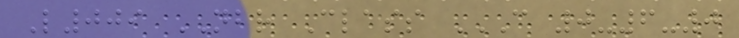L009 NBR Class C 0-6-0
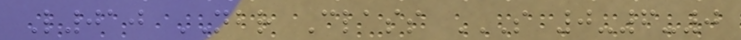L010 NBR Class S 0-6-0
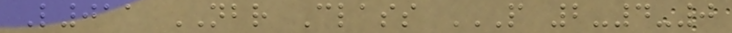L011 NBR Class P 2-4-0
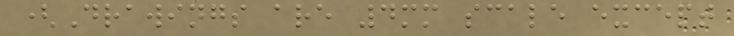(Drawings are 4mm scale except
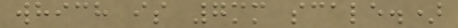which is 7mm scale.)
